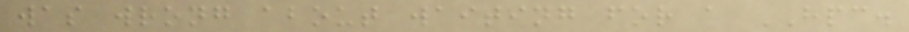was wrong about waiting for a HPC.
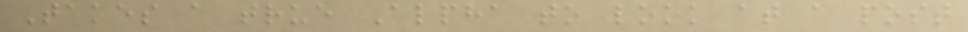Takes a true Alpha to look at a post
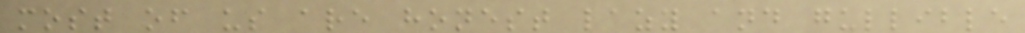most of us are honest lazy and gullible
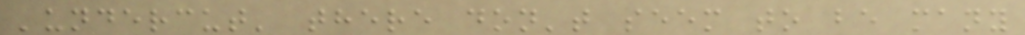'undercut' there don't seem to be many
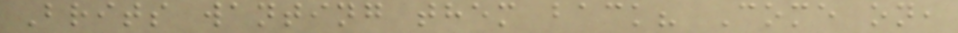Brits wanting them back? Come on,
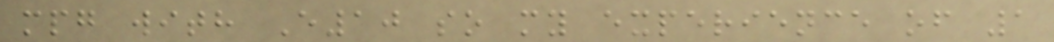mpg with E10 so my experience of 1
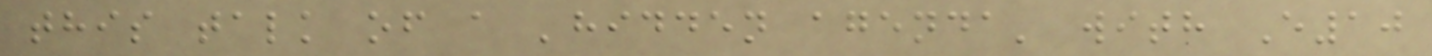this talk of a 'hidden agenda' with E10
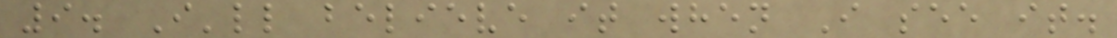9. I'll believe it when I see it.
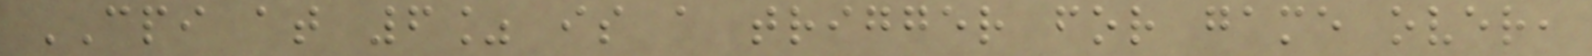CPI at 6% is a trigger for game over,
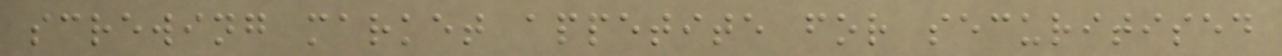screwing market appetite for securitised
